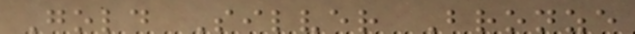Gold Silver Bronze
